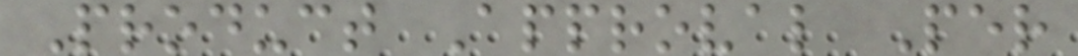Product Approval Per
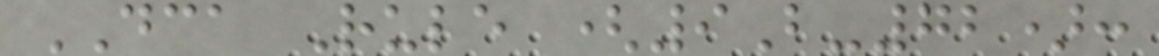DCA Rule (9B-72):
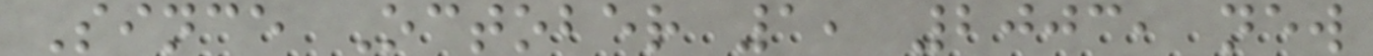Since October 1, 2003, new
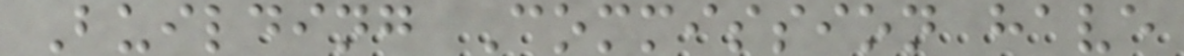Building Commission have
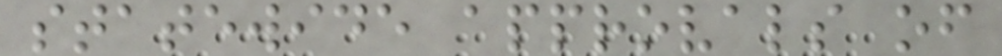statewide approvals of
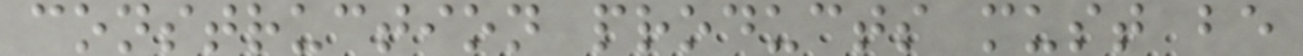construction products must be
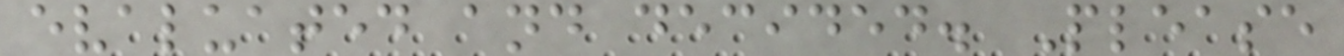evaluated and decided. Please
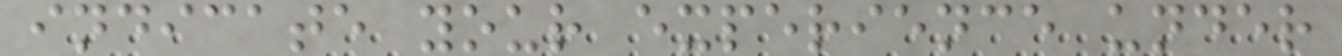indicate your experience under
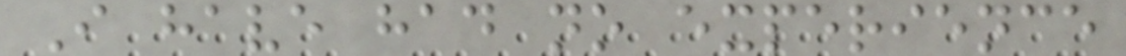I have had no experience
